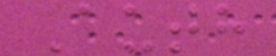Auth
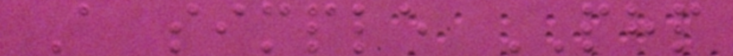A simple PHP
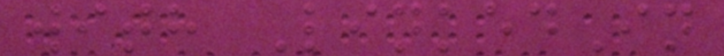with LinkedIn
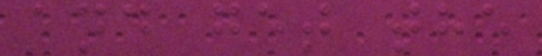and get the
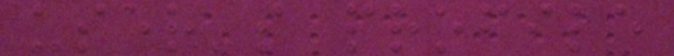user's profile
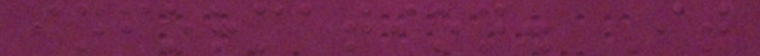information. It
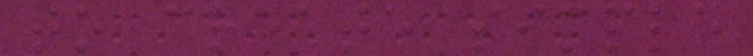to create simple
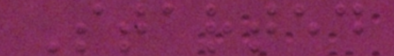Started
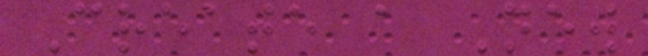Create a New
